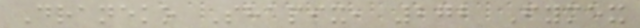Draneko Shapix, 272 Fymex
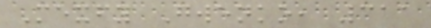Mexfy Gwenko, 311
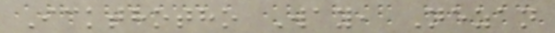Ickthotho Way, Nezan
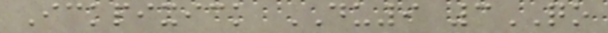Ickpixick DU9 3QO
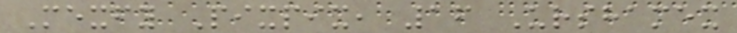Mexfy Pixpix, 16 Urshamex
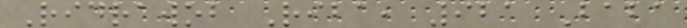Ridrawob Riba, 921 Baba
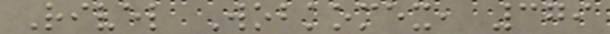Rivel Wobkomex, 379
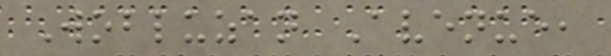Wobluzan Avenue,
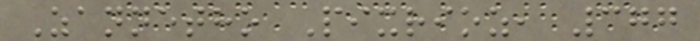Zannetho Pixrioz, 377
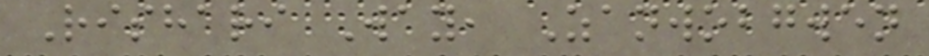Rishari Way, Zanwobgwen
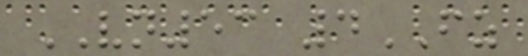VN53 4FZ
